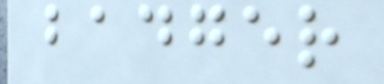badger
